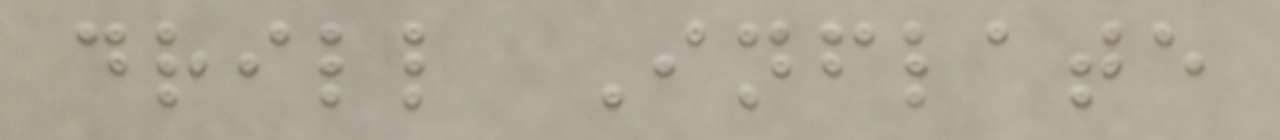drill Inflate
